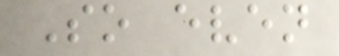So even
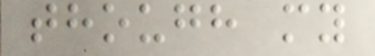though my
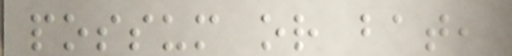possum or bat,
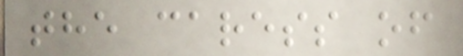the caress of
